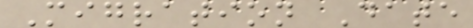Migration Date
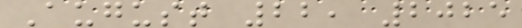August 22, 2025
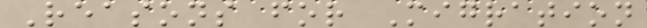Reasons for Migration
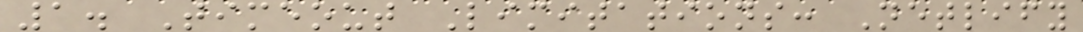1. Timeout Limitations: Netlify
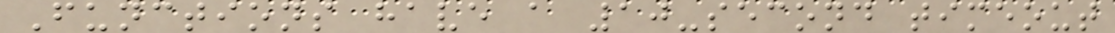Functions have a 10-second timeout
